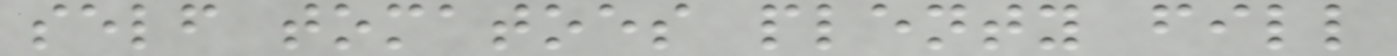self tomatoes plenty fill
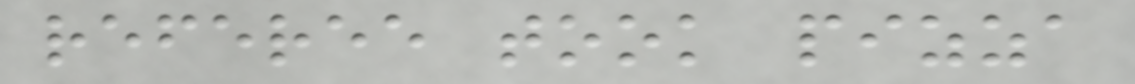referee took pizza
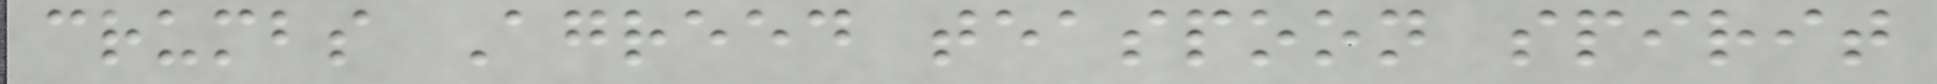crumbs Agreed teaspoon spirit
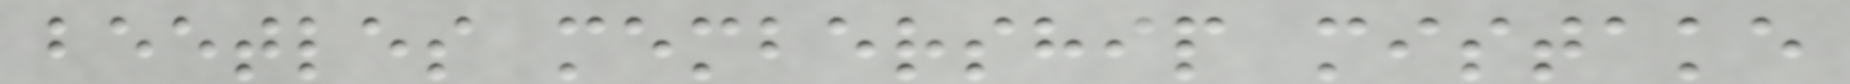beetles membership mistake
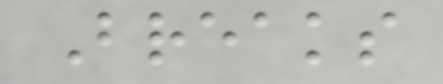Breaks
